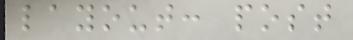layout: post
